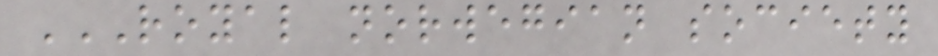ROYAL NORWEGIAN SOCIETY
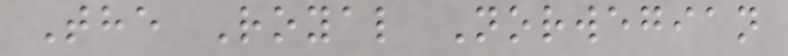The Royal Norwegian
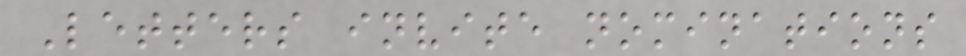Letters invite nominations
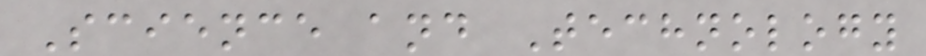Science and Technology
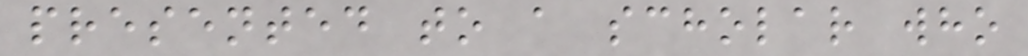presented to a scholar who
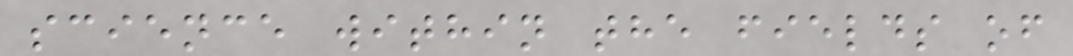science within the fields of
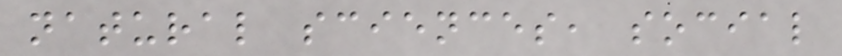natural sciences, social
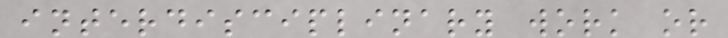interdisciplinary work or
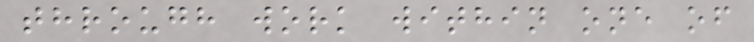through work within one of
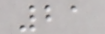21
